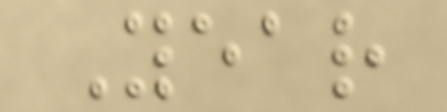Year
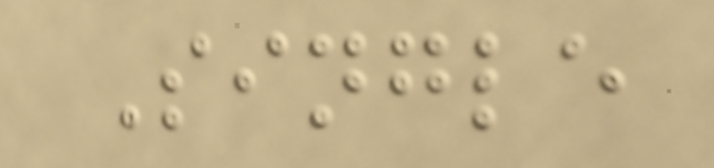Single
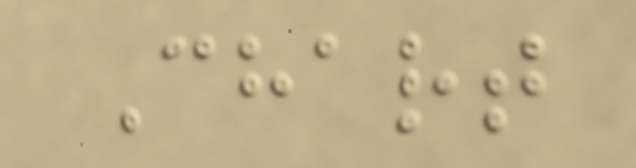Chart
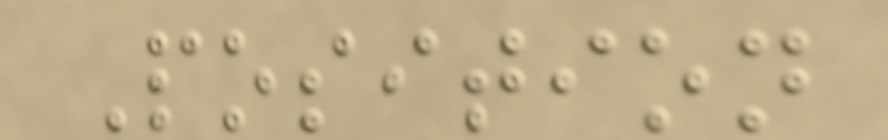Position
